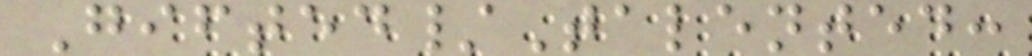Gifted/Talented:
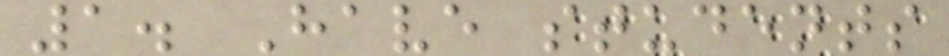1. Have students
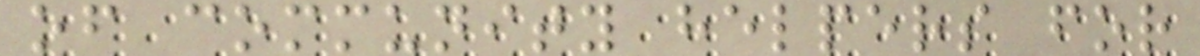of community helpers for
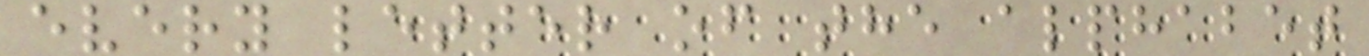every letter of the alphabet
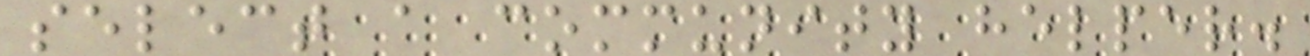select a community helper.
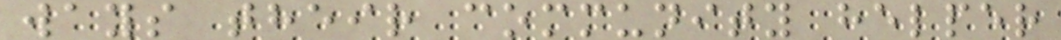ways their community helper
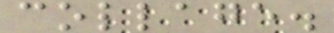collage.
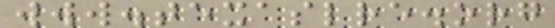www.texaslre.org
